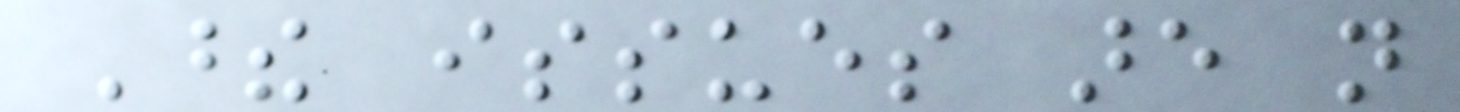These issues are not
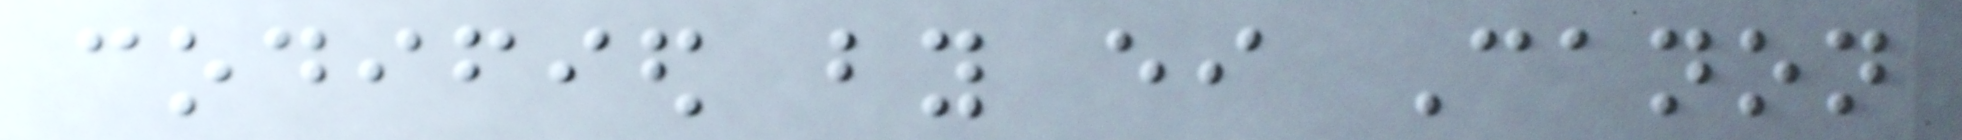codified by either Canon
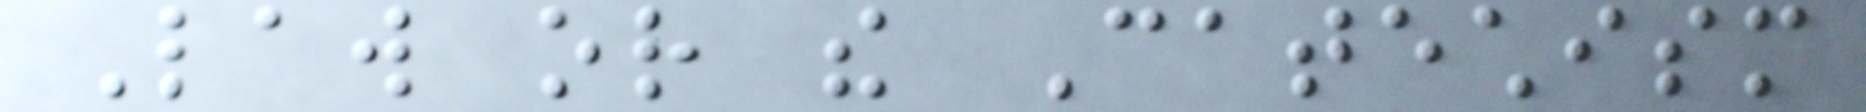Law or the Catechism
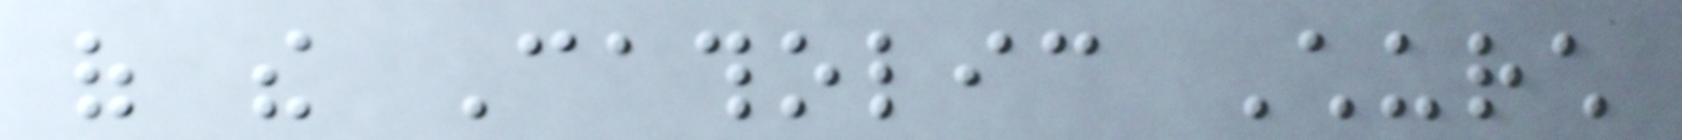of the Catholic Church
